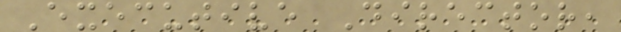Executive Director,
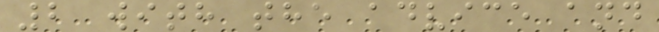2 with the advice and
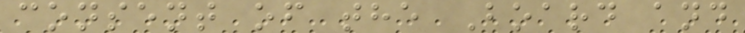consent of the Board and
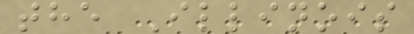the Illinois
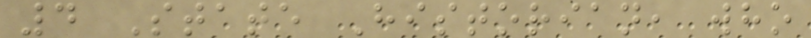4 State Historian, who
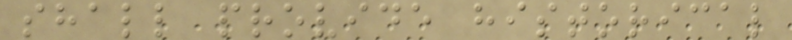shall provide historical
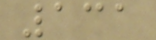131
